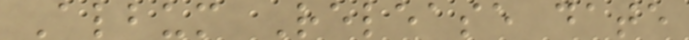Album Release date
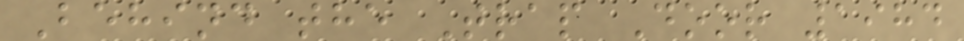Behind the Trap Door 1984
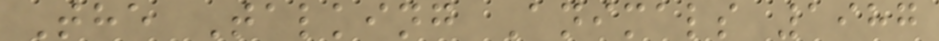The Talking Animals 1987
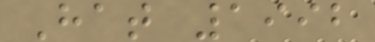Hat 1992
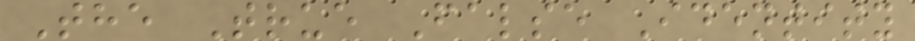The True False Identity
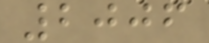2006
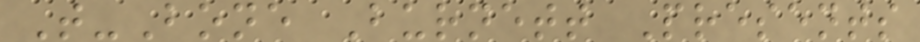T-Bone Burnett Presents
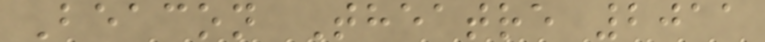Beacon Theatre 2011
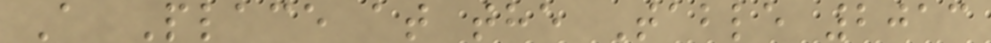A Place at the Table 2013
